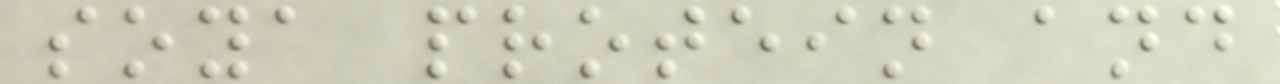soya protein and
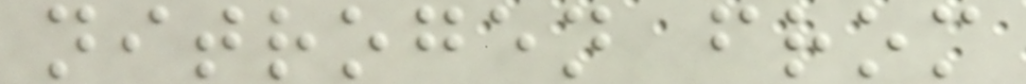nitrogen from
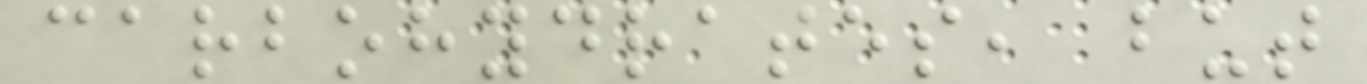carbohydrates, but
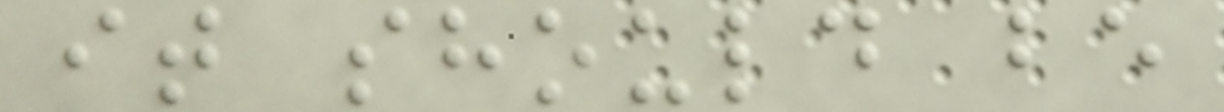it should be
